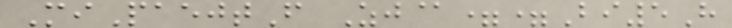MiPaejtF Zj@==Bi5H
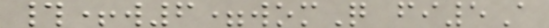#+w6=womQ fi5A
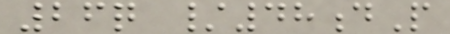26q /48dP
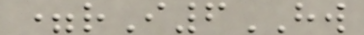=rI6HW
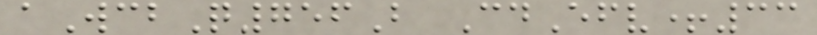aWcbQ756B CdEfv+33
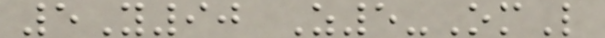5Y90 Z5-OmL
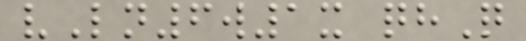vLn6w1x qhQ
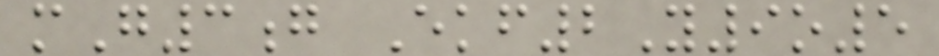mG3g Ekf2Y9o5
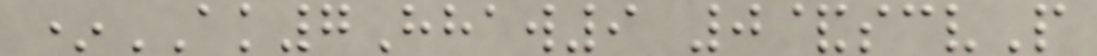*AK7Hhaw9 0&scvP
